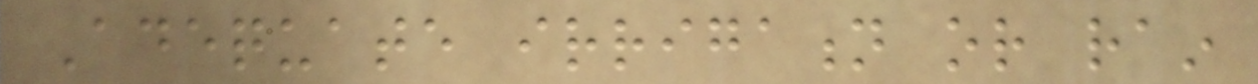Adequate irrigation or rain
